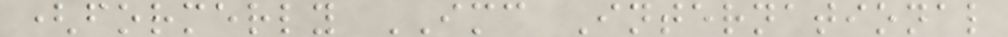(formerly IMC International
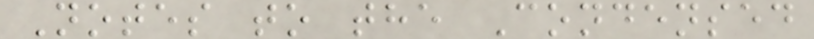Notes to the Condensed
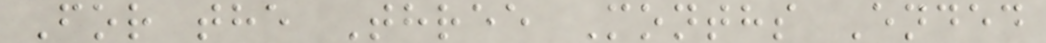For the Three Months Ended
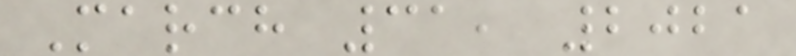March 31, 2021
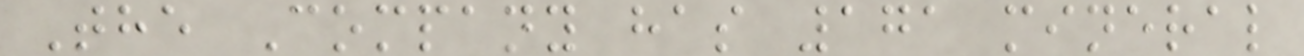The Company has 171 mineral
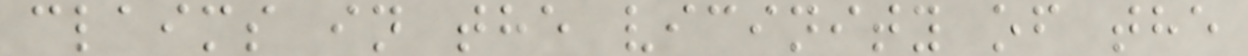claims in the vicinity of the
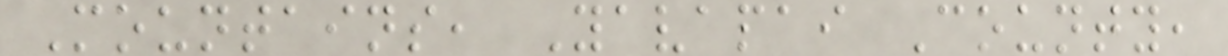Mountains, Yavapai County,
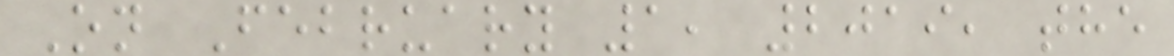On February 1, 2019, the
